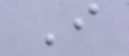I
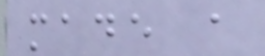made a
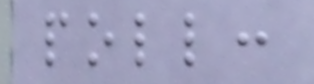poll:
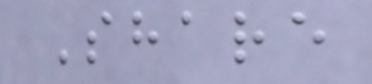Share
